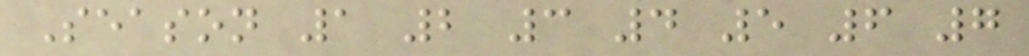Season 1 2 3 4 5 6 7
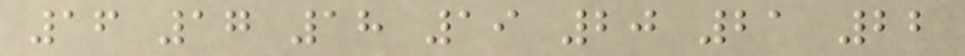16 17 18 19 20 21 22
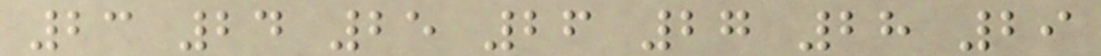23 24 25 26 27 28 29
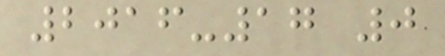2016-17 0
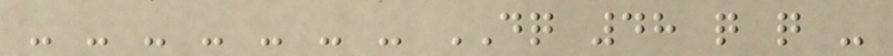- - - - - - - DQ 48 q q -
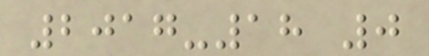2017-18 0
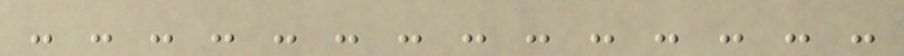- - - - - - - - - - - - - -
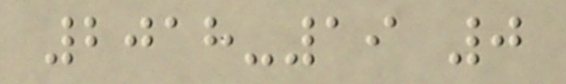2018-19 0
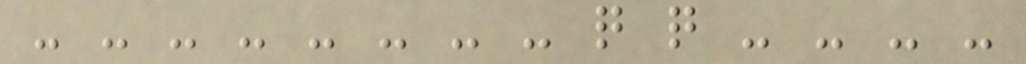- - - - - - - - q q - - - -
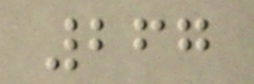267
